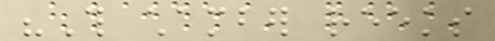"This chamber reeks
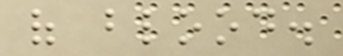of blood.
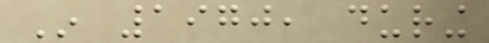In 1970, during
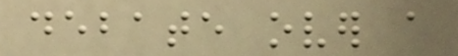debate over a
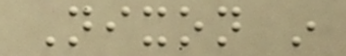Nixon in
